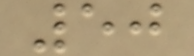50
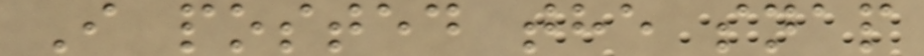I posted the snap
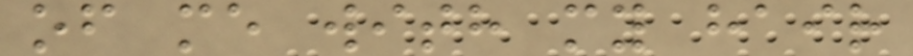of me with my hair
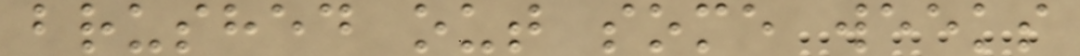brushed out some weeks
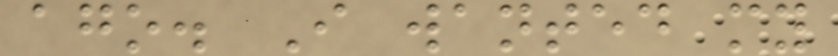ago. I wanted my
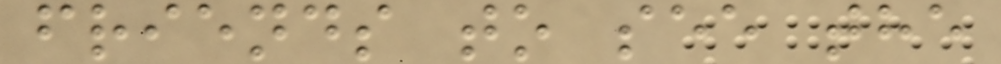friends to see the
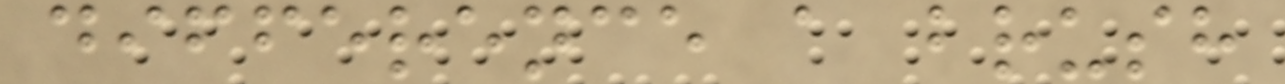difference a brush
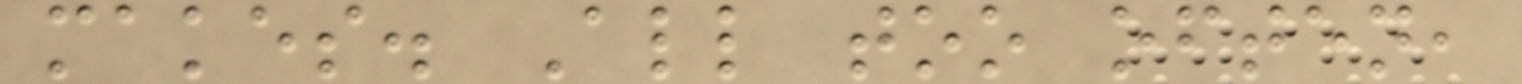makes. All too often,
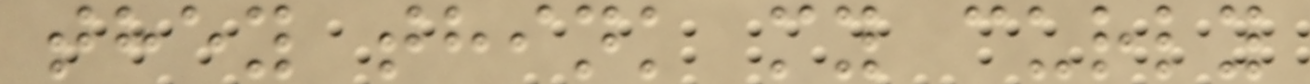they think my curly
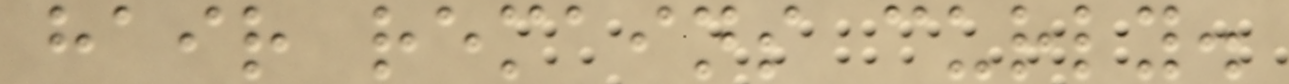hair remains curly.
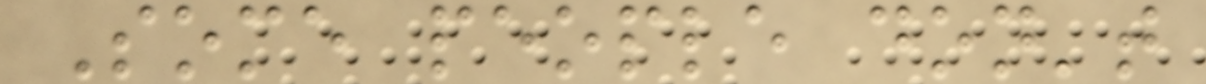Some people don't
